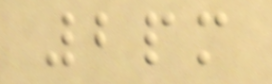2pm
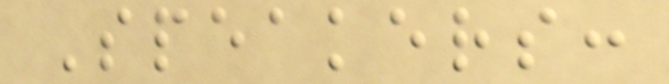Speakers:
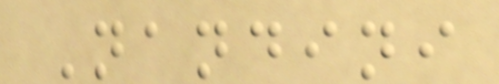Nandini
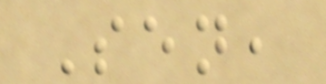Sen,
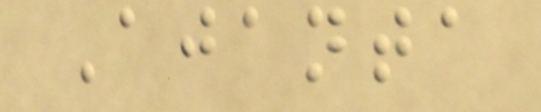Ajanta
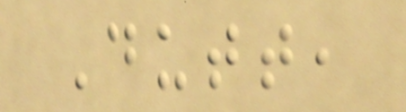Dutt,
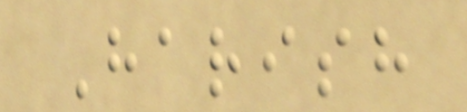Harish
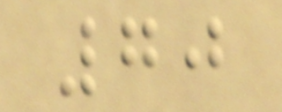70
